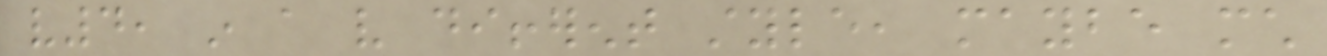v4, in a very different style, maybe much
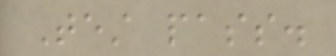Test pass.
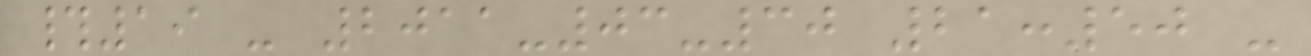#19 - 2011-03-30 21:50 -
